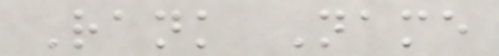Rank Name
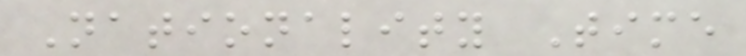Nationality Time
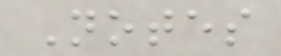Notes
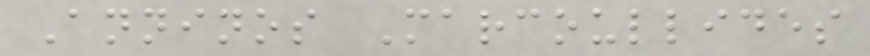Anninos Marcoullides
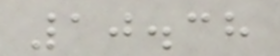10.38
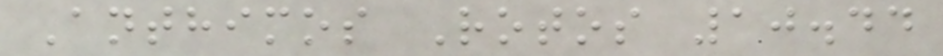Anthimos Rotos 10.44
